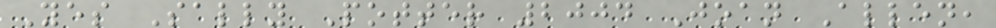Yes Sally Potter 2004 Joan Allen,
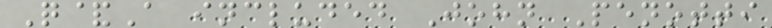Q&A included John Penotti
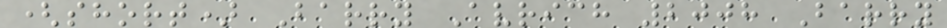(short) Barry Avrich 2008 Barry
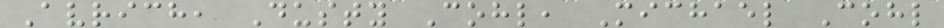Avrich, Dusty Cohl, Michael Cohl
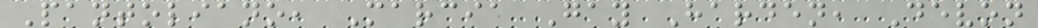Pantoliano, Marcia Gay Harden, Devon
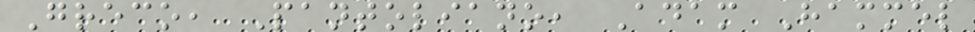Greco, Pantoliano, Adam Hammel
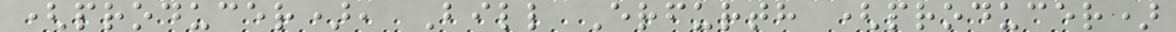(producer), Bill Erfurth (producer)
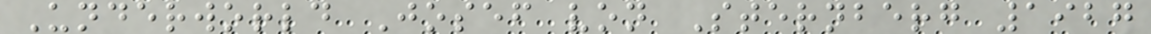Underworld Josef von Sternberg 1927
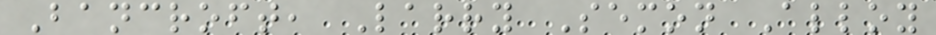Bancroft, Larry Semon Alloy
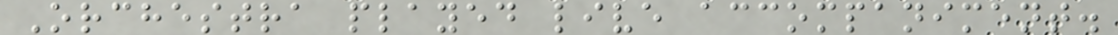Orchestra played live accompaniment.
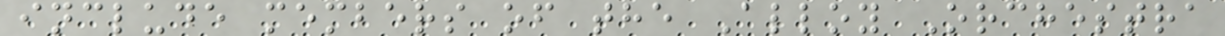include members of the Alloy Orchestra
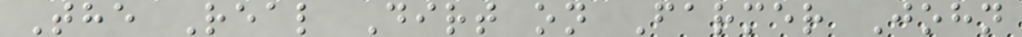The Real Dirt on Farmer John
